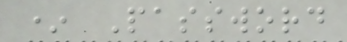* Password
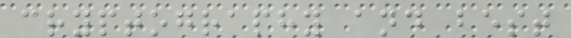cryptography and best
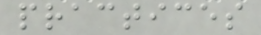practices
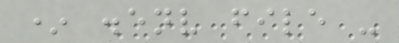* .env file -
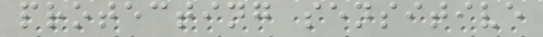protecting sensitive
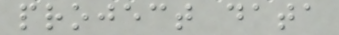project data
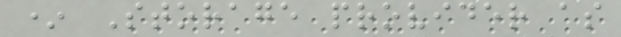* Storage provider as
